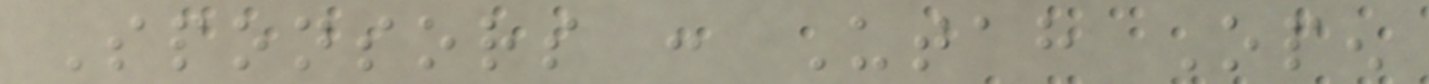Sponsors : Utah Open
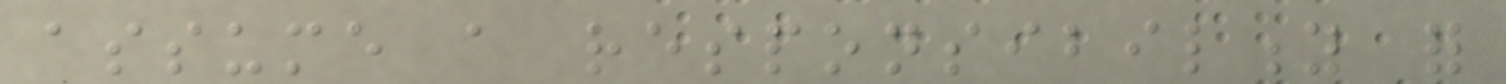assume a responsibility for
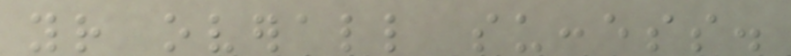your overall success.
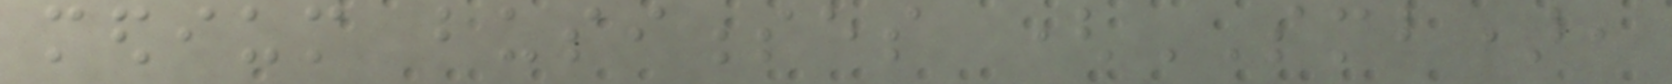medium businesses (SMB),
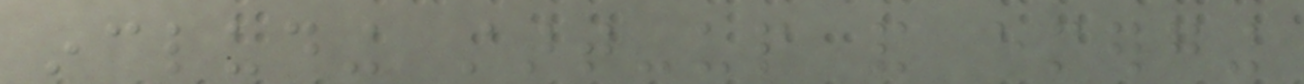including start-up and emerging
